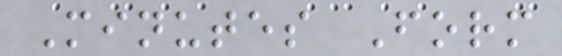Minutes Form
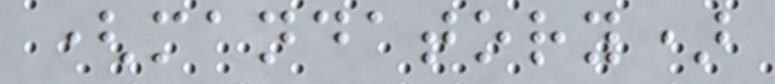(mandatory)
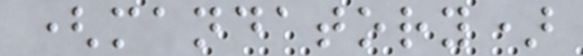(mandatory)
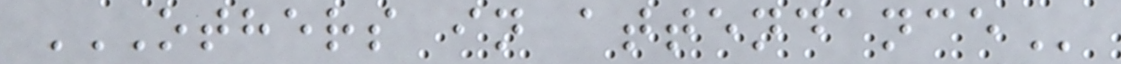OTHERS IN ATTENDANCE
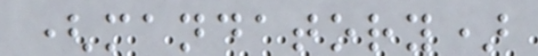(mandatory)
